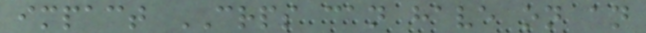impact CRPS can have on an
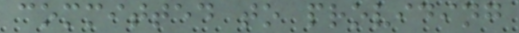committed to providing
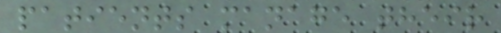patients manage their
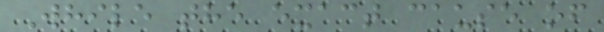While the exact cause of
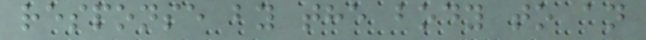response by the body to an
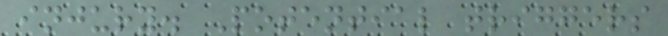injury. Potential triggers
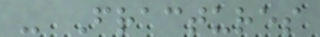- Fractures
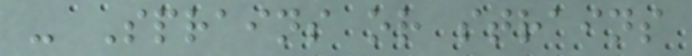- Sprains or strains
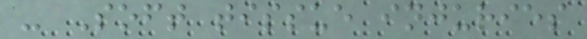- Soft tissue injuries
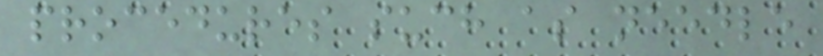procedures such as needle
